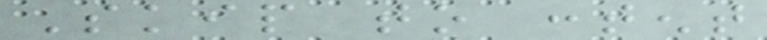Skip to content
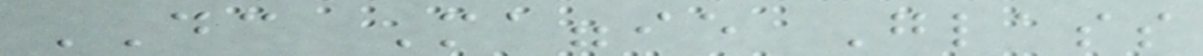DC Maggie Glass
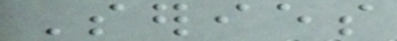Series
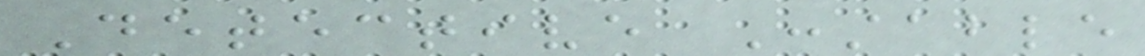Detective Constable
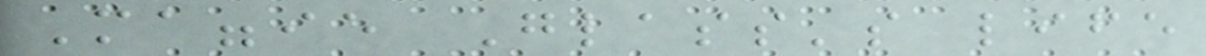Maggie Glass's life
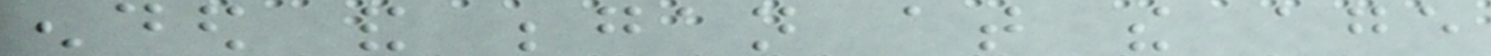ended and began at the age
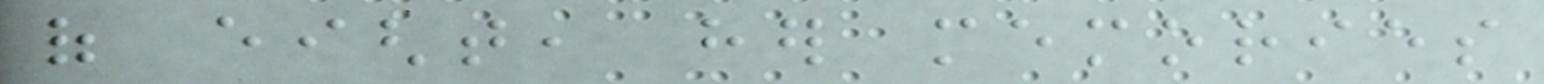of eight, her memories
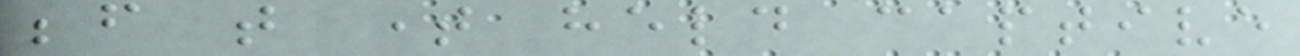before that time held captive
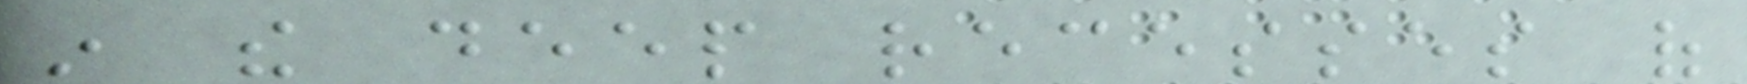in the deep recesses of
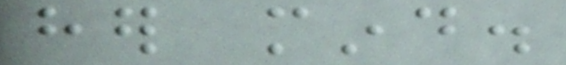her mind.
